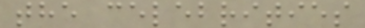the celebrities
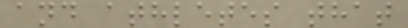and athletes that
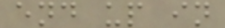end up in
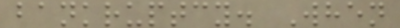bankruptcy. When
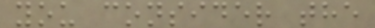you consider the
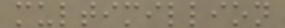multimillion
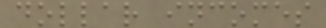dollar incomes
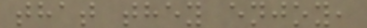that they enjoy,
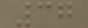37
